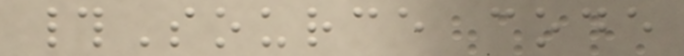#Source code
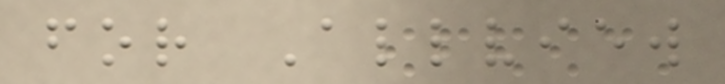for Allview
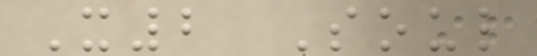X2 Soul
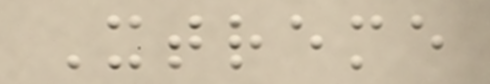Xtreme
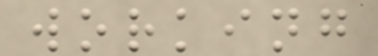working
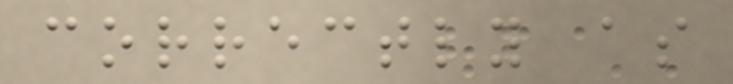correctly as
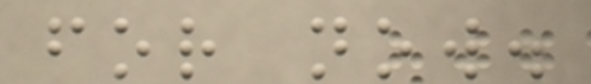for now.
